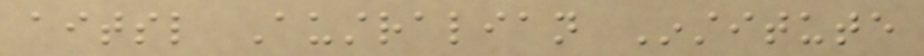aitsl Australian Institute
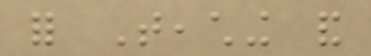for Teaching and
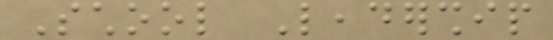School Leadership
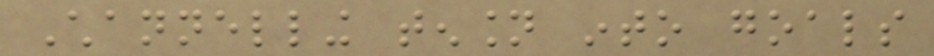Channelling tension into goals
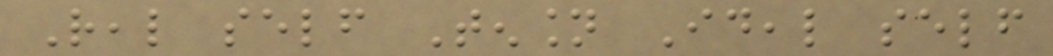Real self Tension Ideal self
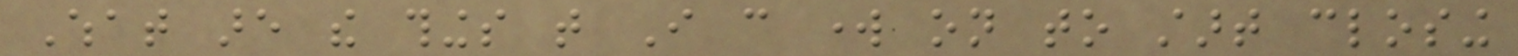What are the things that I can work on to start closing
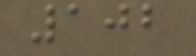102
